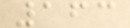163
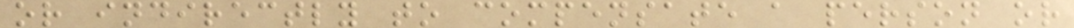or indirectly to compensate a person or
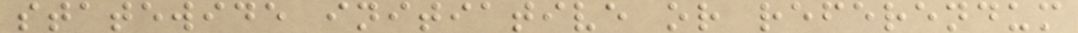statewide initiative or referendum
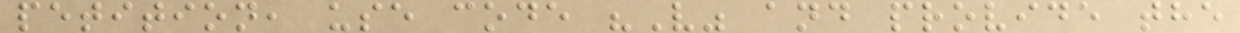petition, use code "V" and provide the
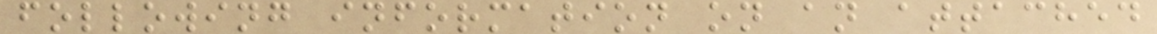following information on an attached
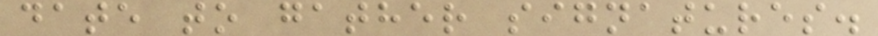date to gather signatures.
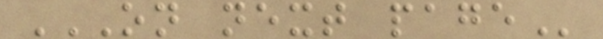ON NEXT PAGE
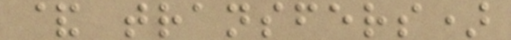& transfers)
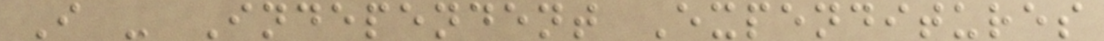I - Independent Expenditures
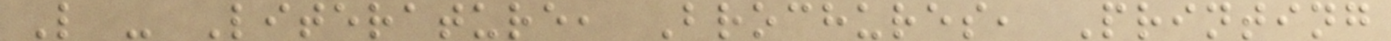L - Literature, Brochures, Printing
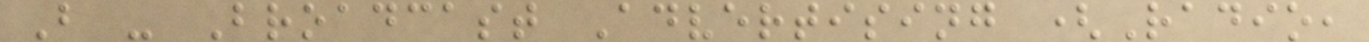B - Broadcast Advertising (Radio,
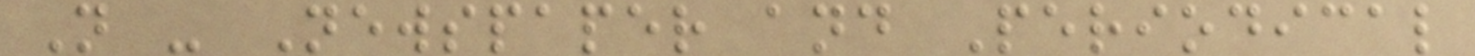N - Newspaper and Periodical
